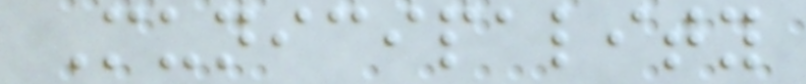Municipality
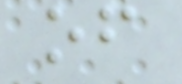of
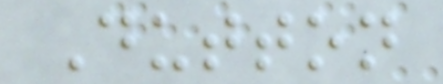Dutton
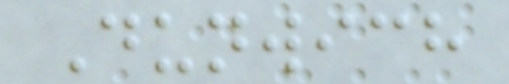Dunwich
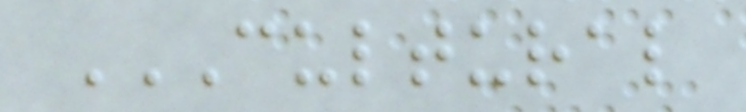CULTURAL
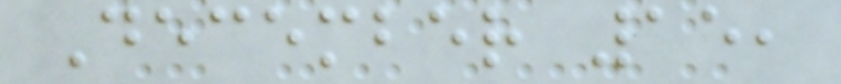December 15,
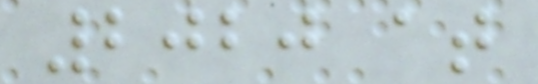2020 at
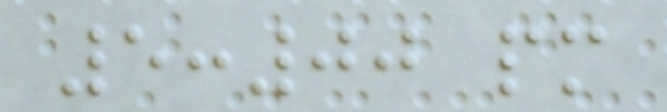5:00 pm
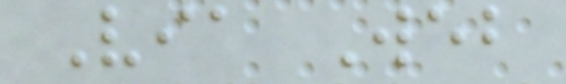Via Web
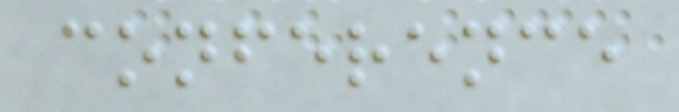conference
